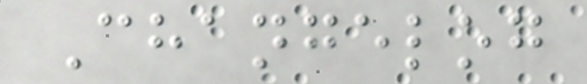Changelog
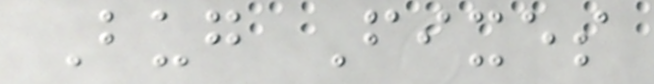Bug Fixes
